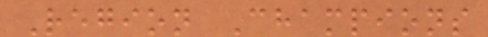Region Champions
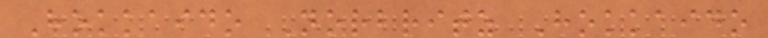Hokkaido Norbritz Hokkaido
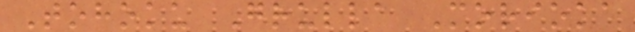Tohoku Grulla Morioka
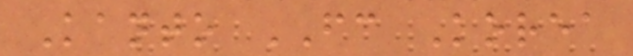Kanto FC Korea
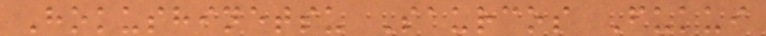Hokushinetsu Saurcos Fukui
